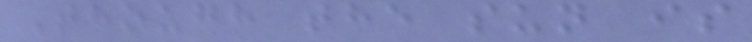Though the sun is
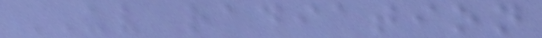UV radiation
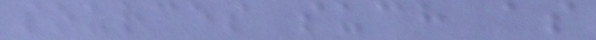sources such as
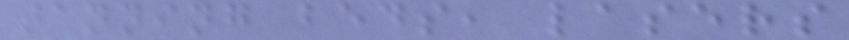tanning beds, lasers
